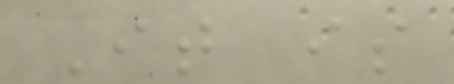It is
